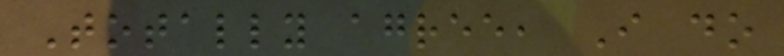Totally agree, I do
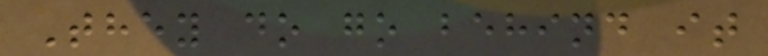They do go behind it
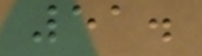51.
